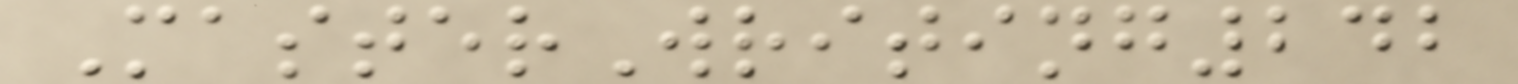MasterWriting242
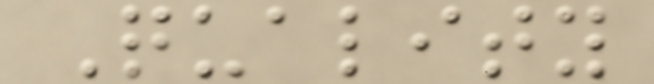Quality
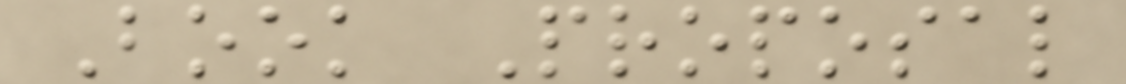Book Proposal
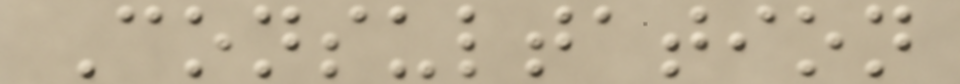Consultation
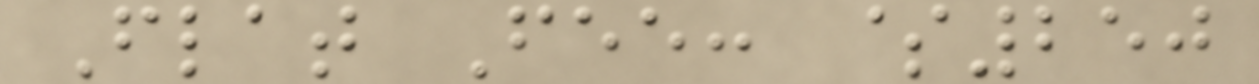Flat Fee: $250
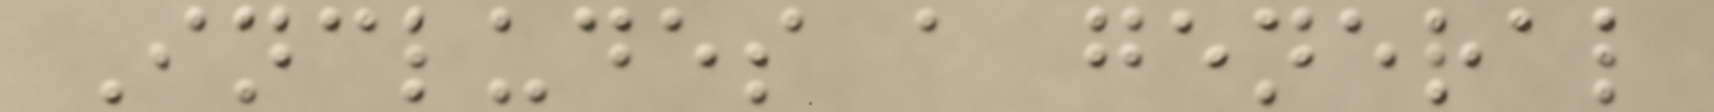Includes a general
